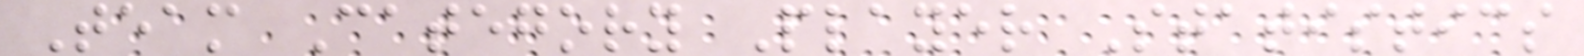Team Category Player Statistics
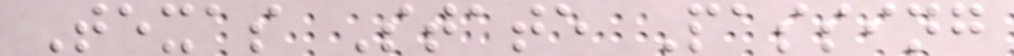Texas State Passing
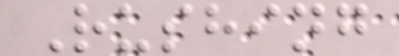Rushing
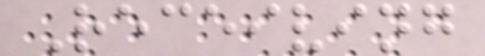Receiving
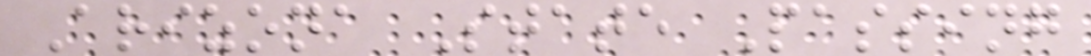Arizona State Passing
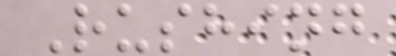Rushing
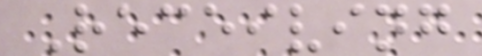Receiving
